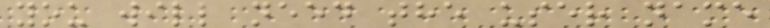you will need the user name
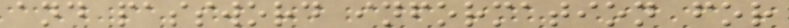and password information for
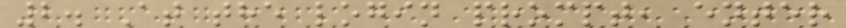2. At the login prompt, enter
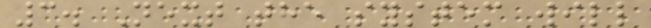3. Next the system will
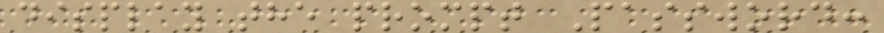display the prompt Password:
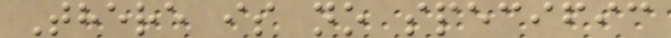There is no specific
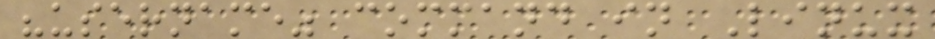"username" command in Linux
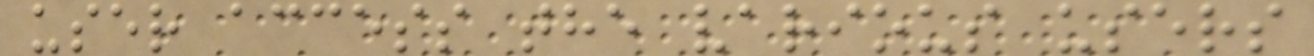user access the various users
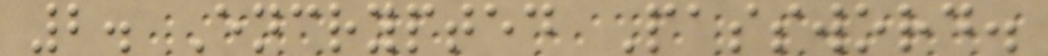2. Encrypted Password.
